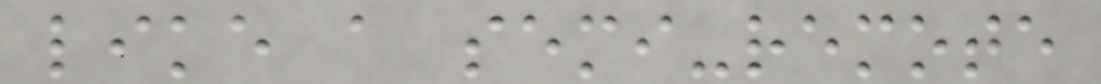like a semi-remote
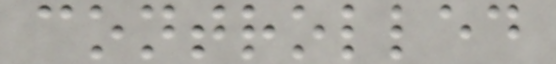controlled
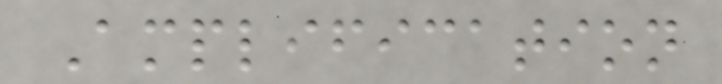Amplification
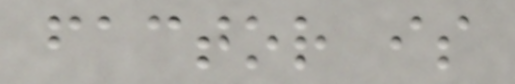factor is
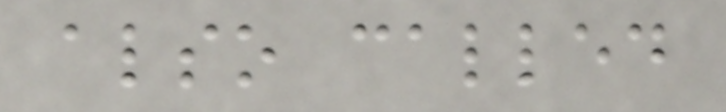also called
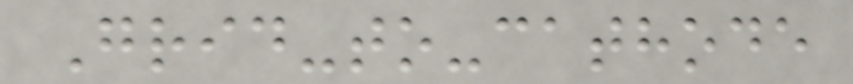Grid-to-cathode
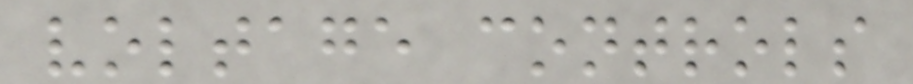voltage controls
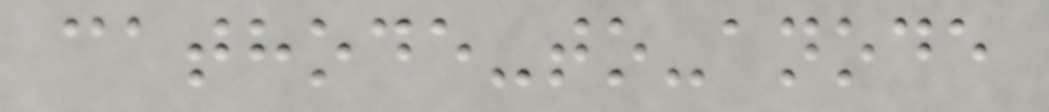cathode-to-anode
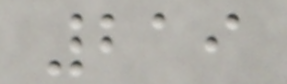219
